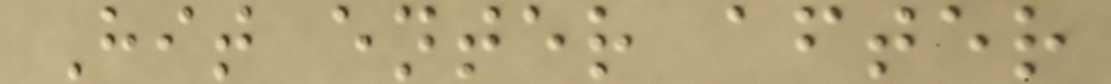Hit enter after
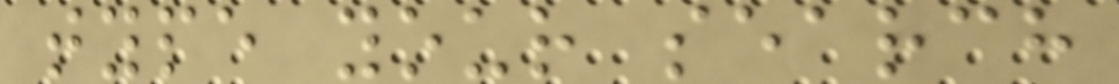type your search
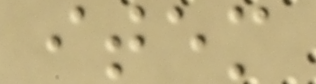item
